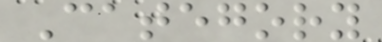Category
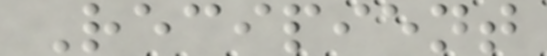Recipient
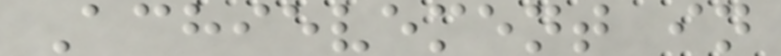Achievement in
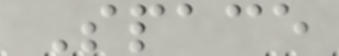Space
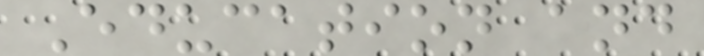Education and
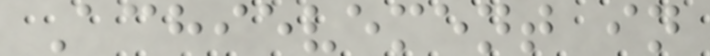Achievement in
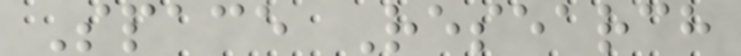Space Research
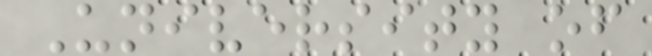University of
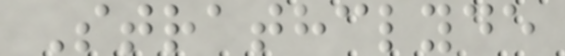Strathclyde
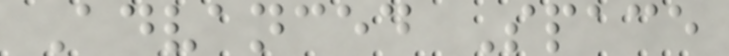Advanced Space
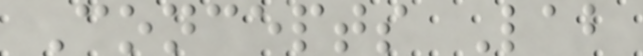Concepts Lab
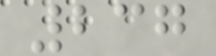237
